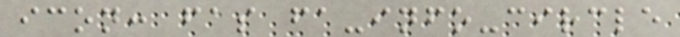icon: fas fa-info-circle
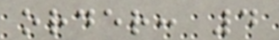order: 4
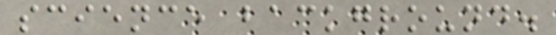science background.
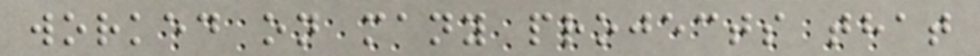worked on many projects that
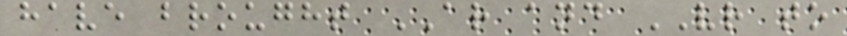have brought AR and VR to
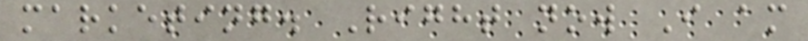marketing. Right now I am
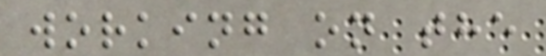working on the
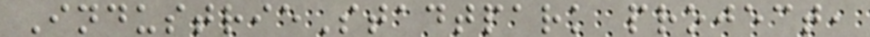IndustrieStadtpark project,
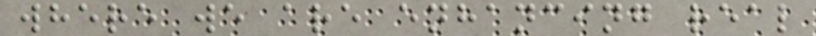where we are enhancing real
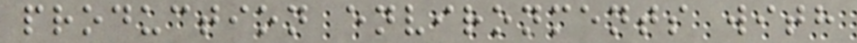production environments with
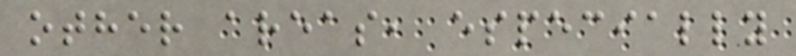other areas, especially
